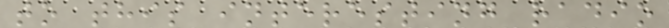to this interesting radio
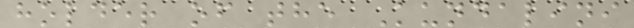holder of the Kundalini
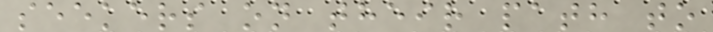seekers on their path to
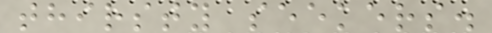thirsty seekers.
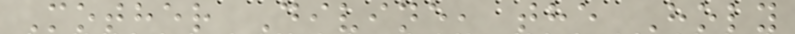Mother Divine, the Holy
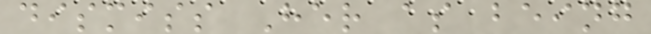dismiss Her as being
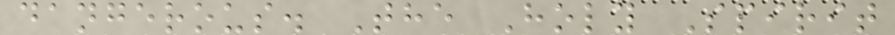dangerous. The Holy Spirit
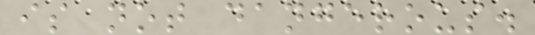is not dangerous.
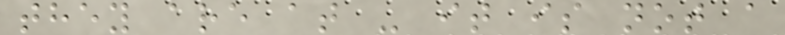they are at - it is not a
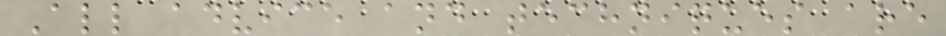All advice and techniques are
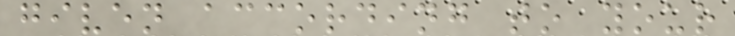given according to your
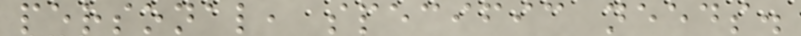personal, specific needs.
